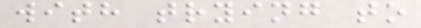with trying to
